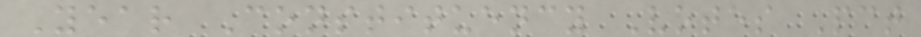Year Constituency Votes Pct
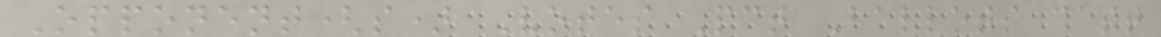Opponent(s) Votes Pct Ballots cast
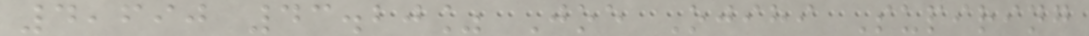4,690 43.20% Joe Ojihi Supiring
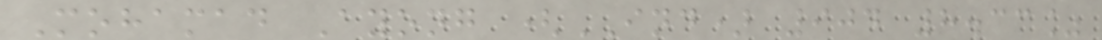Mohamad Ayong (IND) 904 8.33%
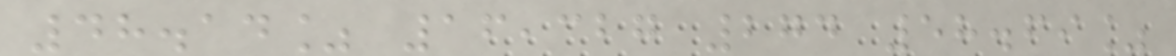48.14% 16,327 274 58.69%
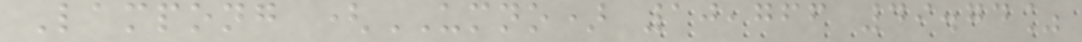Lampong (UMNO) 10,766 49.74%
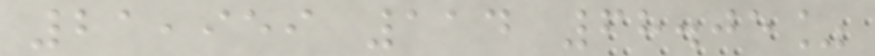21,959 114 68.05%
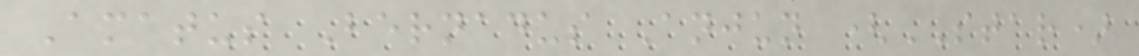Amatus Bernadus Anjun (STAR)
